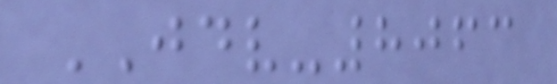JDV-8063
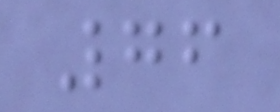76
